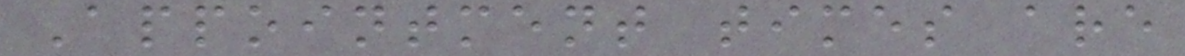Appointment times are
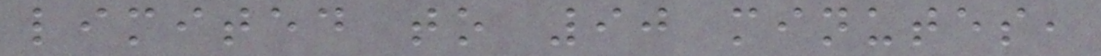limited to 90 minutes,
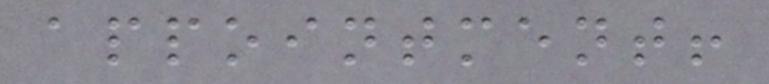appointment!
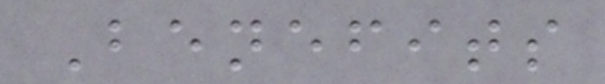Benefits
